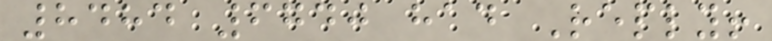8484 6740 had Reply!
